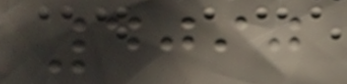4090
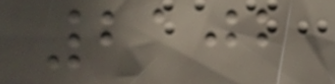2102
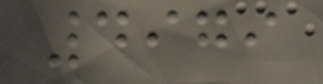4979
